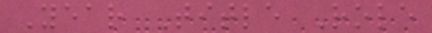Year Title Role
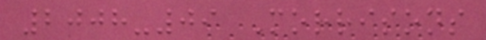2008-09 Morrisons
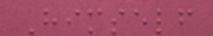Himself
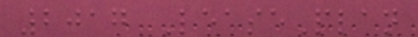2017 LeasePlan
